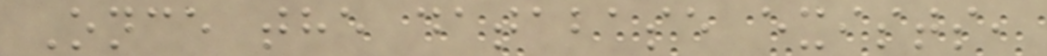Once the database exists,
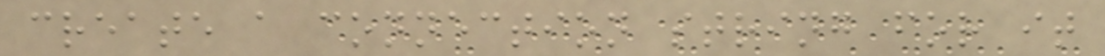create a connection string for it
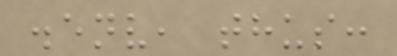.env, thus:
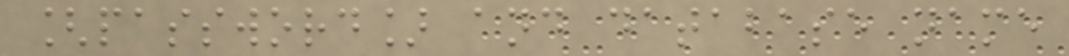[password] and database name
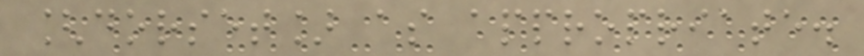[dorset] as appropriate.
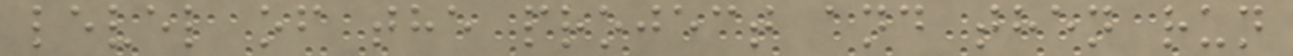level of the project and then run
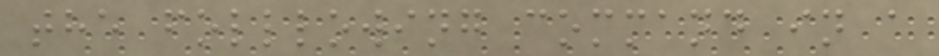the folllowing command in a
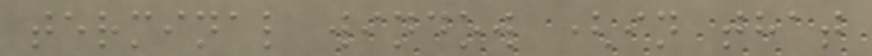terminal window (in that
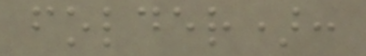folder):
